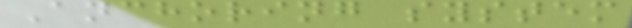Anchoring system
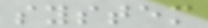system
